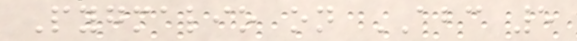Pygmalio on ABC 5
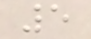5
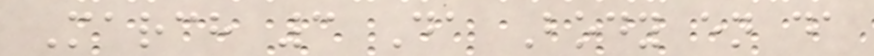March 3 Da Body en da
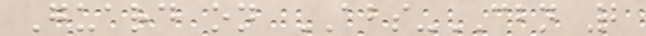Guard on ABS-CBN 2
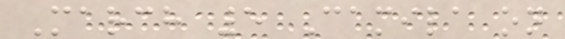March 5 Camila on
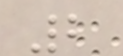2
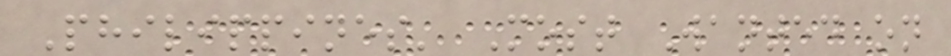Philippines' Most Wanted on
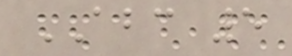ABC 5
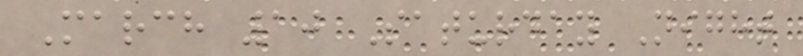March 10 Saturday Night
